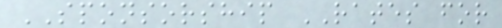SPONSORSHIP RATES for
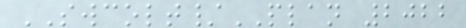SWCOLT/PLAN 2022
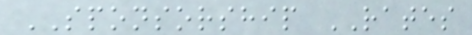SPONSORSHIP RATES
